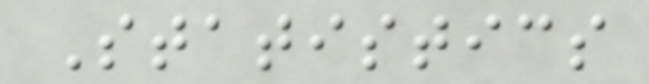Statistics
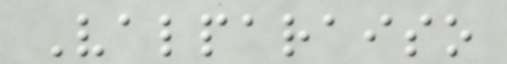Valparaiso
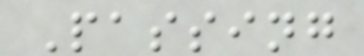Passing
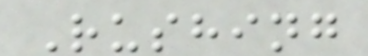Rushing
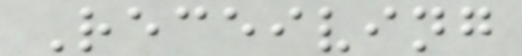Receiving
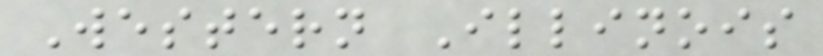Western Illinois
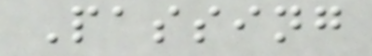Passing
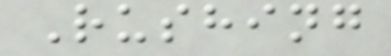Rushing
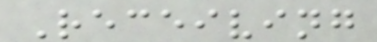Receiving
